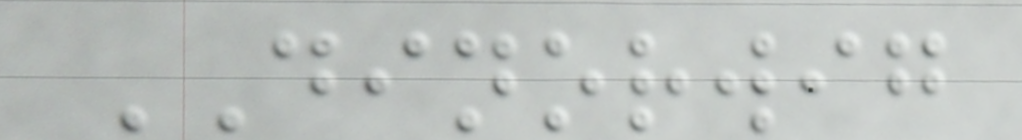DINORWIG
